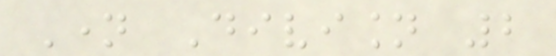Name Division 2
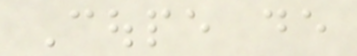Coupe de
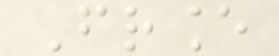France
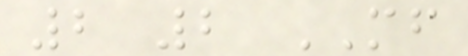2 2 MF
